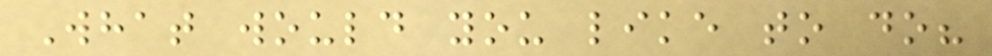What would you like to do?
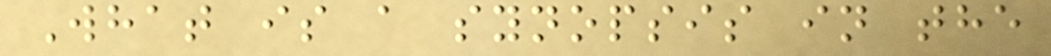What is a synopsis in the
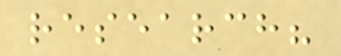research?
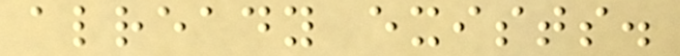already exists.
